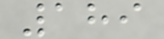189
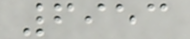6953
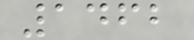1462
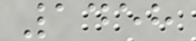1458
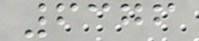6376
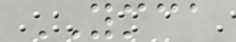YMCA
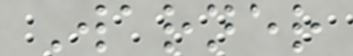Warner
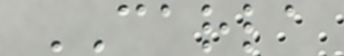CARLA
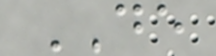DE
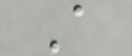A
